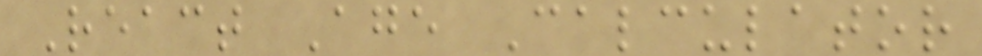React Age Calculator
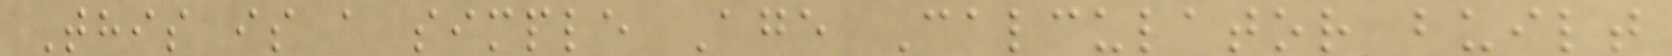This is a simple Age Calculator built
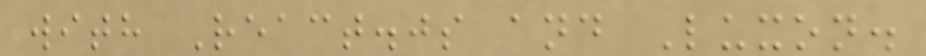with React.js and Luxon.
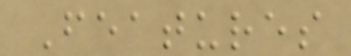Features
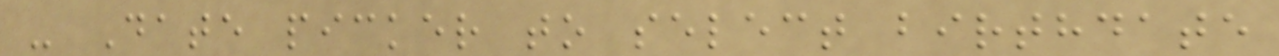- Date picker to select birthdate
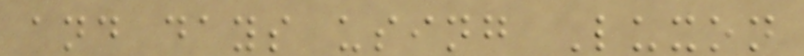and days using Luxon
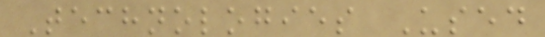Technologies Used
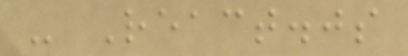- React.js
